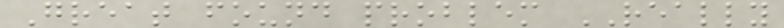Great found problem REALLY
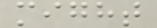might
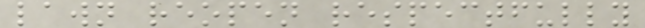lawn reopen respectfully
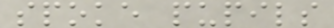spoke pupils
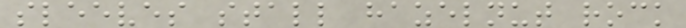sleeves stall hazelnut rock
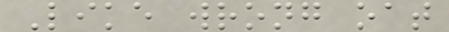Like wrong oat
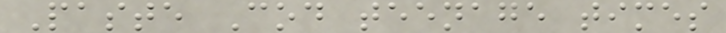Paste Cod teenage times
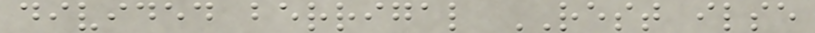divided berrigal REST ilse
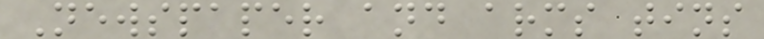Newspaper and arms tins
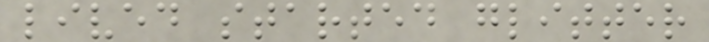lived started glitter
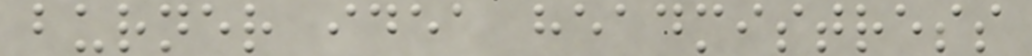burner idea headmistress
